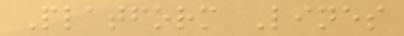Platform Lines
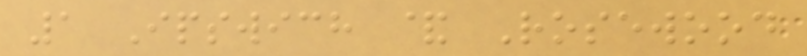1 Ipswich & Rosewood
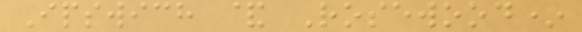Ipswich & Rosewood*
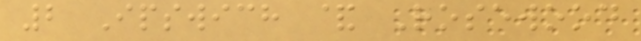2 Ipswich & Rosewood
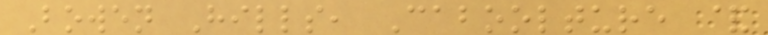Bowen Hills, Caboolture &
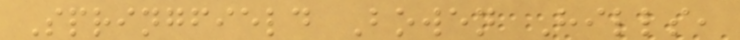Springfield Bowen Hills,
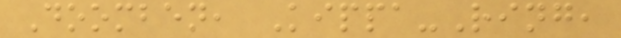Doomben, Kippa-Ring,
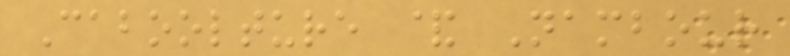Caboolture & Nambour
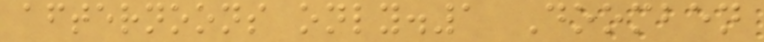afternoons only.1 Doomben
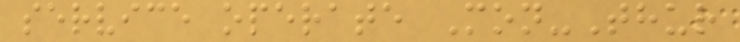service operate Mon-Thur
